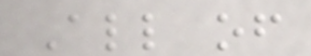All of
